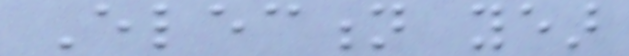Election year
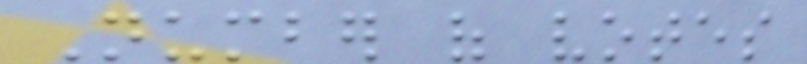Number of votes
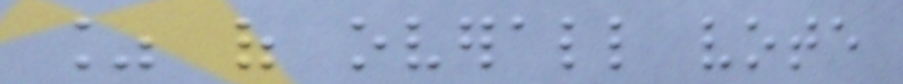% of overall vote
